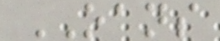OANS
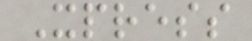Xpress
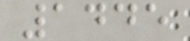1445
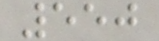550
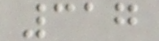317
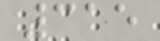315
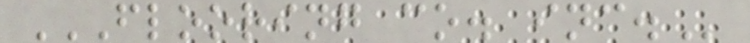FLOORING CO. INC.
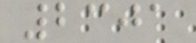2301
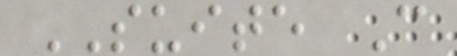SUITE C
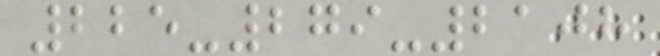225-279-2108
